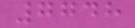7748
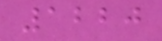1220
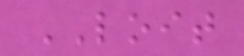LOIT
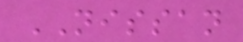NISSAN
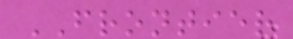FRONTIER
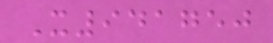X941750
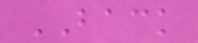BACK
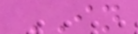IN
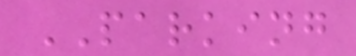PARKING
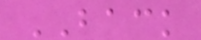BACK
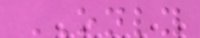ONLY
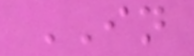IN
